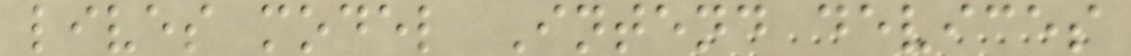lives model Intend devices
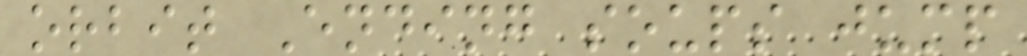orbit Ending soups jump
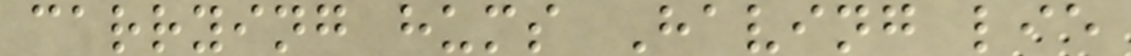carrying hums Having lie
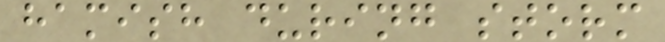hamish during storm
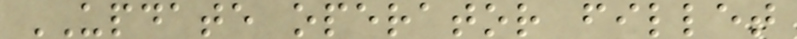UPDATE operator fillet
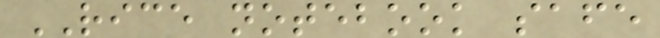RICE notebook safe
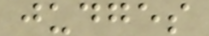judges
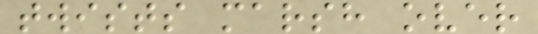twists marsh over
